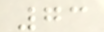73
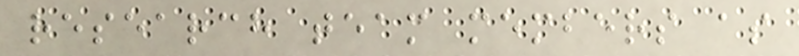research team members as
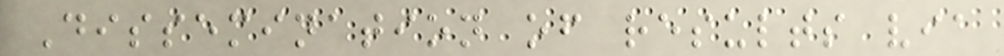Dissemination of results via
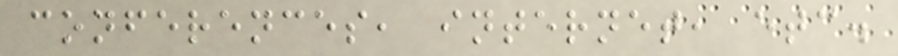conferences, internet, etc.
